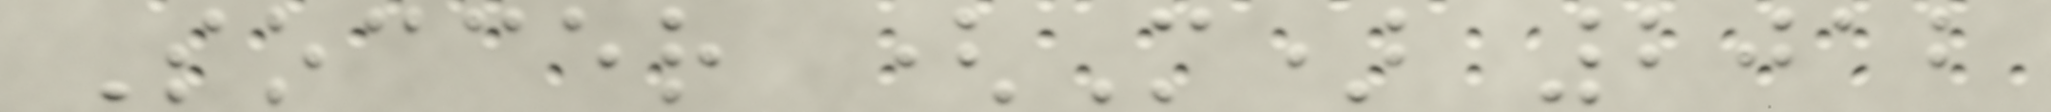Soccer (M) 2012
